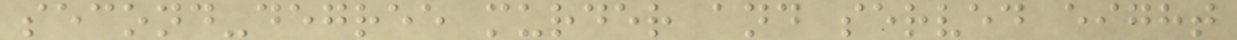second-degree murder and served eight
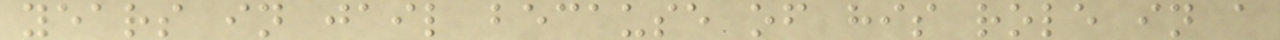years in jail because of his role in a
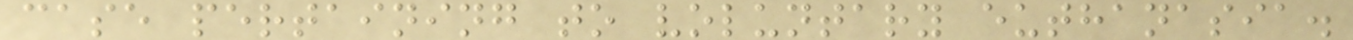case pertaining to voluntary euthanasia.
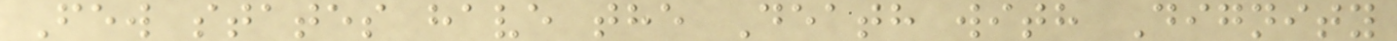Few states have the Death with Dignity
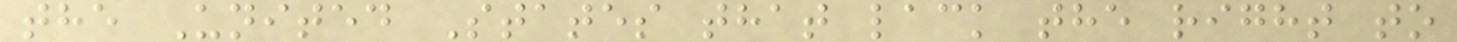the United States that lack the right to
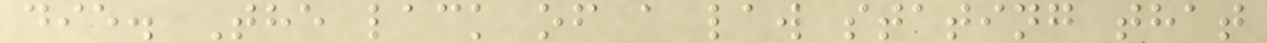die. The lack of a law stating that
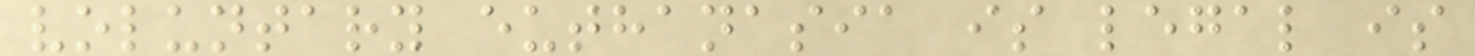voluntary euthanasia is legal is
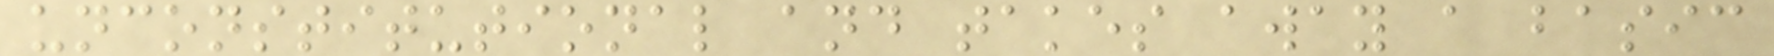unconstitutional and takes away a basic
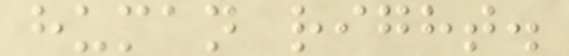human right.
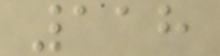118
